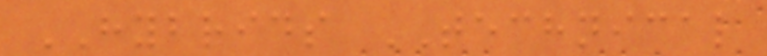HYBRIDS TECHNICAL
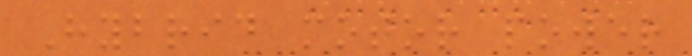Hybrid motor power
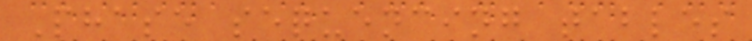Phase sequencing tables
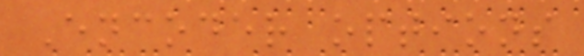Encoder options
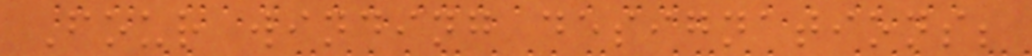Four winding designations;
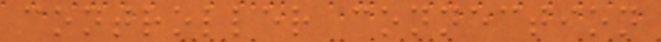controller connection
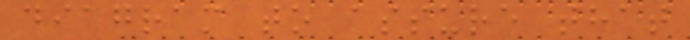diagram to assure that
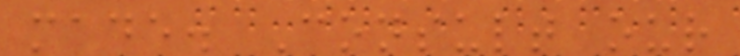made. Consult our
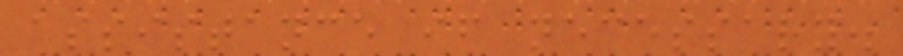assistance if necessary.
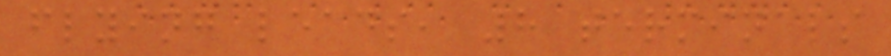flying leads, 8 terminals
